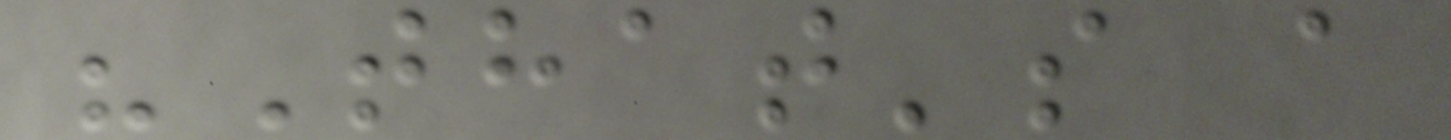"That's a
